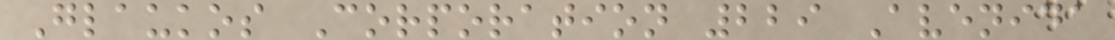Glaukos Corporation 229 Avenida
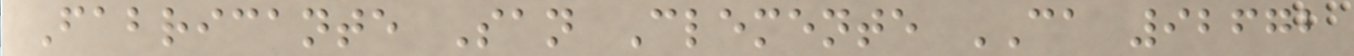Fabricante San Clemente CA 92672
